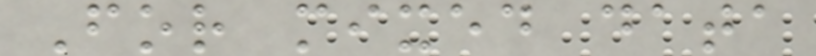For mixed data
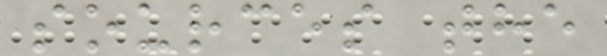sources the
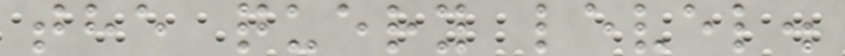the query level.
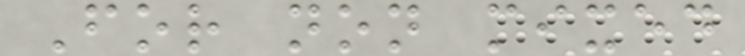For non mixed
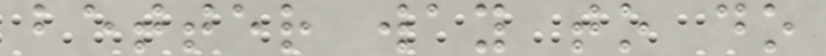better way to do
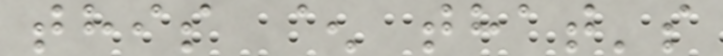this ^ that's
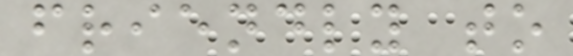friendly to
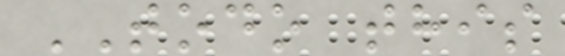TODO this
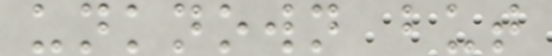unknown but
